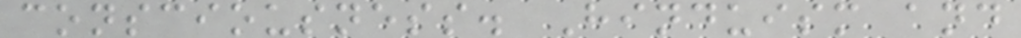consciousness. Hinduism and
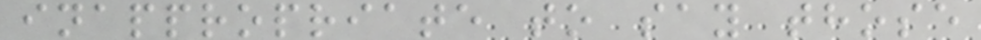inappropriate to say those
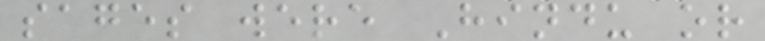sages were Hindu or
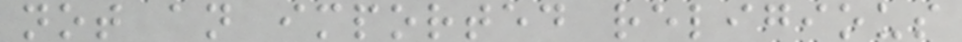not an imported religious
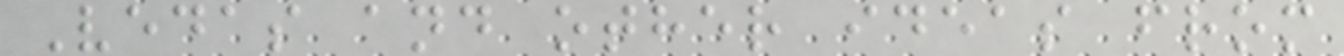Vedas and other ideas from
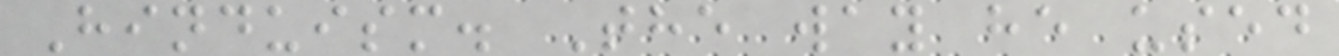Hinduism. The way he used
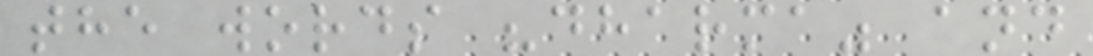the words "dharma" and
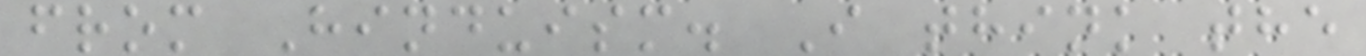from Hinduism. I think the
